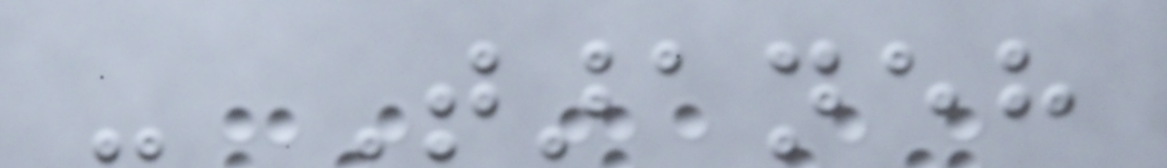- Taraneh
